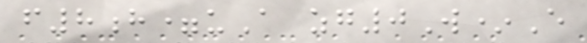f8h=uA zg0W*E
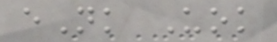eNk Uok
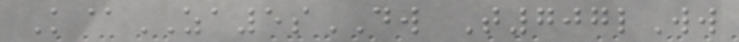K@ZA5sDW T707lWw
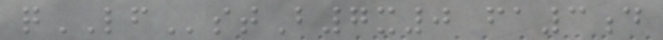qLFstB7x0 fa3d
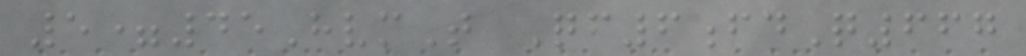5=45HvmT Qf6fdQ667
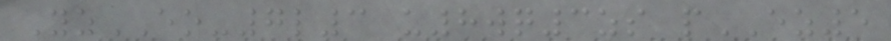YzEO-7l3 u8wq3zs pEZ5
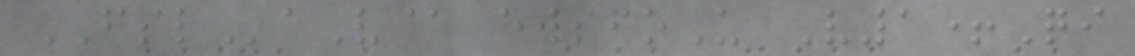FSLaV@ ewsfoU V1+Qi
